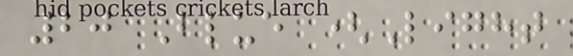20 Blue (Light
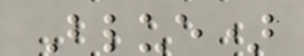Blue)
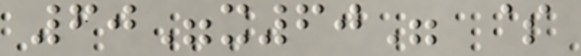60"x60" $
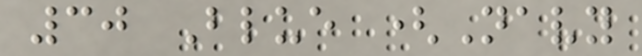30 Blue (Navy
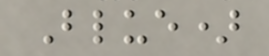Blue)
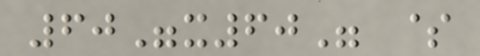60"x60" $
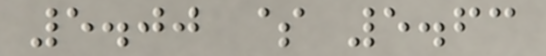5.00 $ 5.63
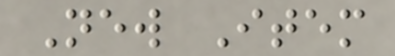New Item
